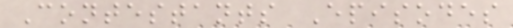Contestants Episodes
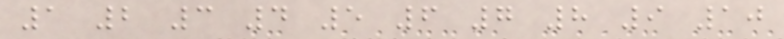1 2 3 4 5 6 7 8 9 10
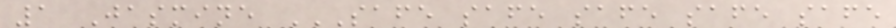1 Jasmine SAFE SAFE SAFE SAFE SAFE
